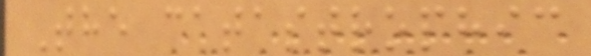The catastrophic
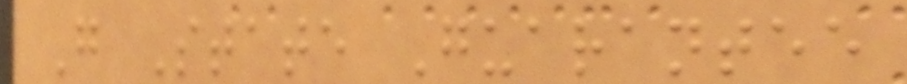G State Guarantee
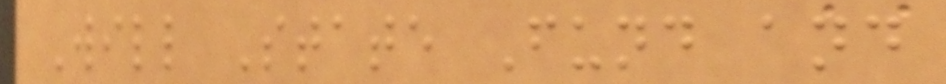Will State Fund and
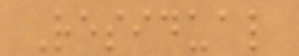Residual
